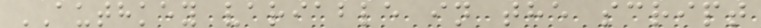AUTHKEY variable in the script
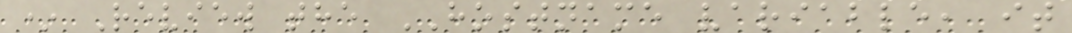* Review the HOSTNAME variable, it
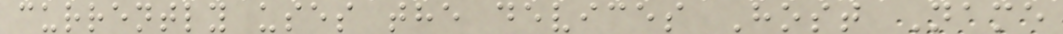currently uses the devices Host Name
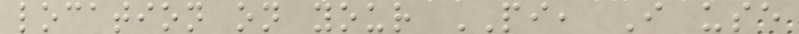location on your PI, I use
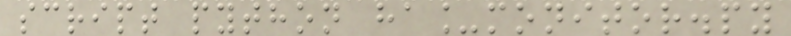script python ha_monitor.py
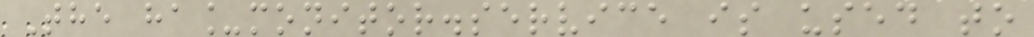The ha_monitor.service is used to
